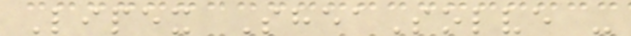Lipex SheaSolve -
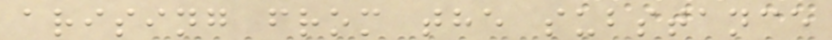arising from the substance
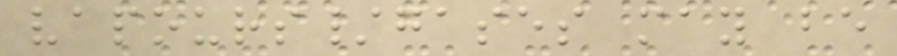vapours/gases may be
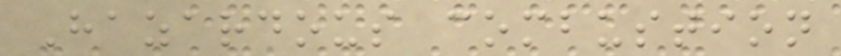Hazardous combustion
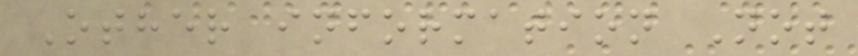Other information Not
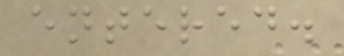entered.
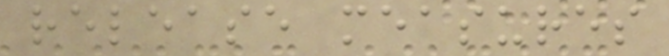release measures
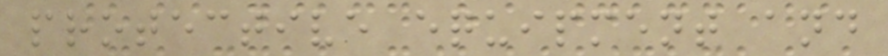protective equipment and
